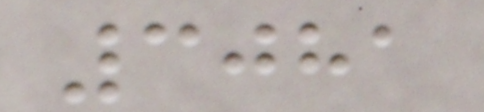3081
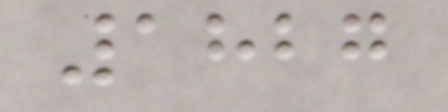1827
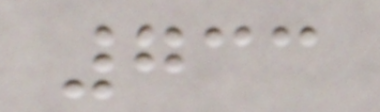733
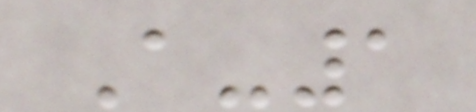A-1
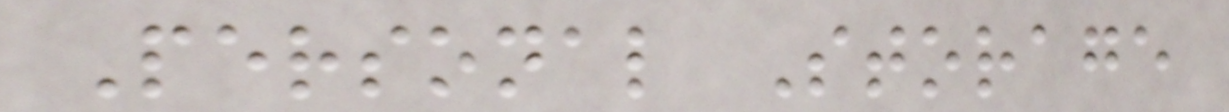Personal Storage
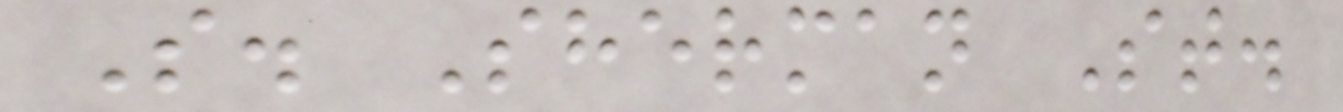S. Sherman St.
